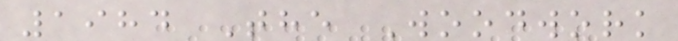1984 The Woodwork
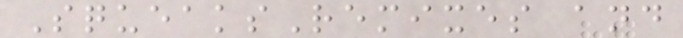SqueaksRemixes and
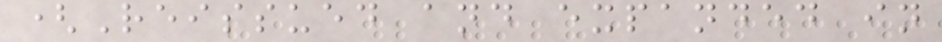(Reissued and expanded in
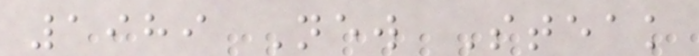1989 New Steak
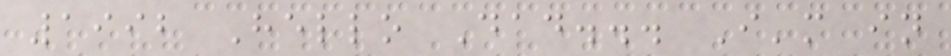1992 Hello Dad... I'm in
